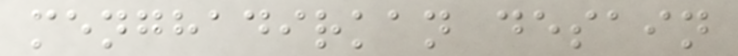menghadirkan desain
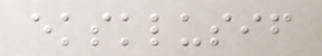eksklusif
